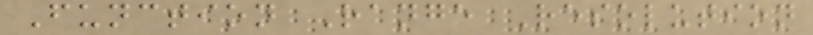Function Range Resolution
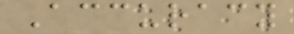Accuracy
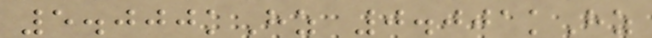5.000kHz 0.001kHz
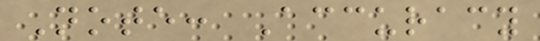Note: Accuracy
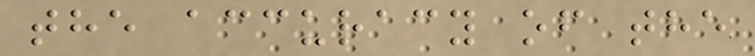the accuracy of the
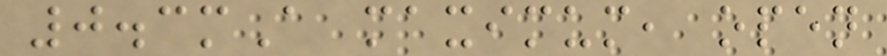0.3mA maximum, open
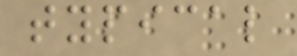typical
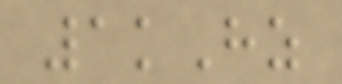1kHz
